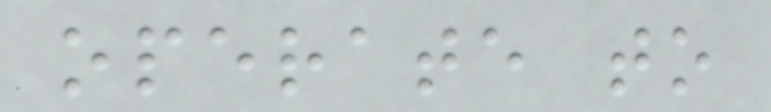operate to
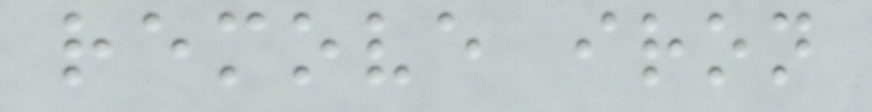remove iron
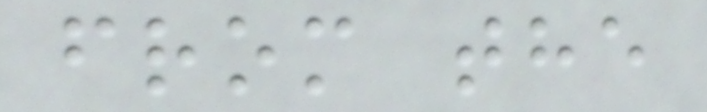from the
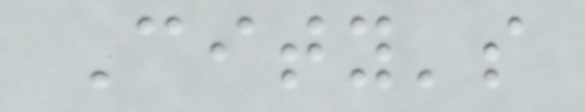City's
